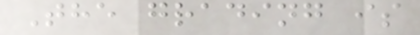The grading is
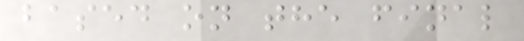based on the final
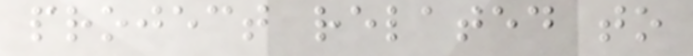project related to
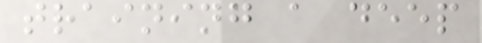training a deep
